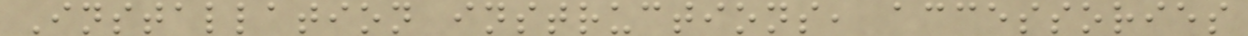Installation instructions, accessories
